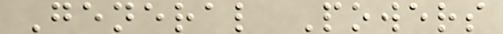General Powers
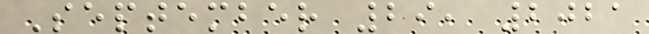September 29, 2021
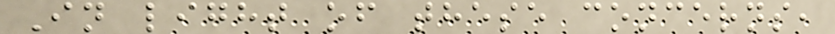In light of these concerns,
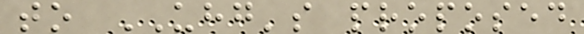to UHG's proposed
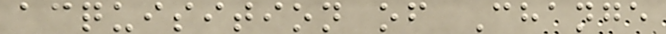acquisition of Change
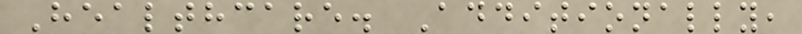Healthcare. Additionally,
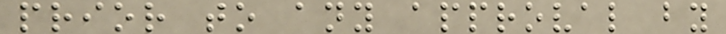prior to any approval by
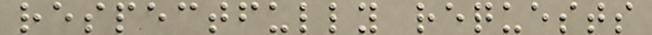respectfully requests
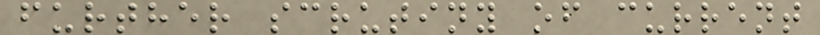further scrutiny of current
